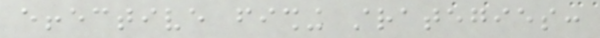effective fishing strategies:
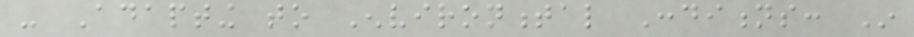- Adapting to Environmental Conditions: In
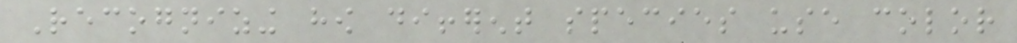Recognizing how different species use color
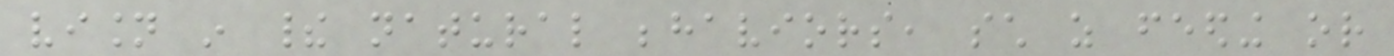vision in their natural behaviors, such as feeding or
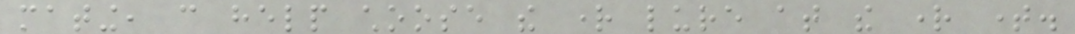mating, can help choose the right lure at the right time.
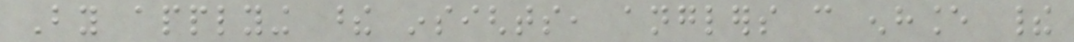By applying these insights, anglers can enhance their
